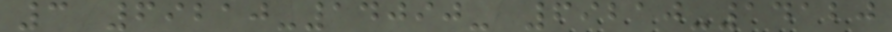3 69210-14090- 69210-14120
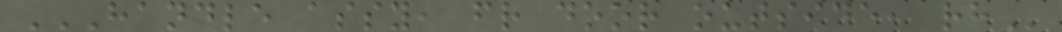HANDLE ASSY, FR DOOR OUTSIDE, RH
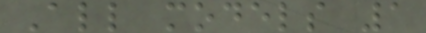All models 1
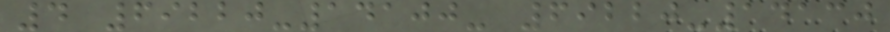4 69220-14100- 69220-14130
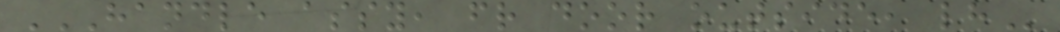HANDLE ASSY, FR DOOR OUTSIDE, LH
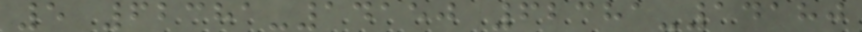5 62381-14150 62381-14180
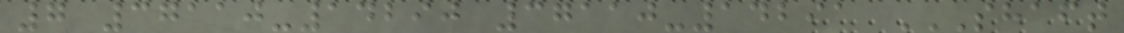7 37110-14290 37110-14291 SHAFT
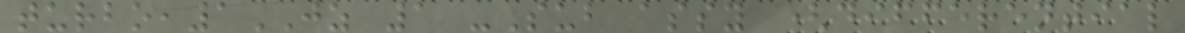turbo,1JZ 1 -Sub assy (differential
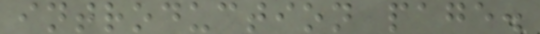introduction page.
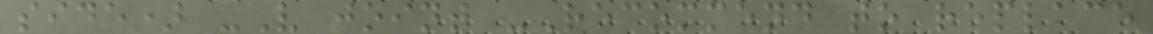side) -V joint -Recommend to replace
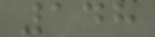148
